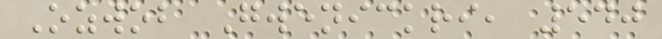Ozwob Gwenickri, 540
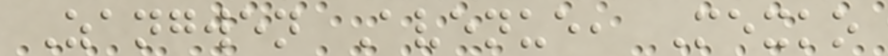Zangwen Avenue, Mexko
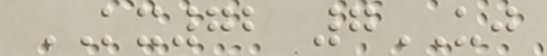KX72 7UJ
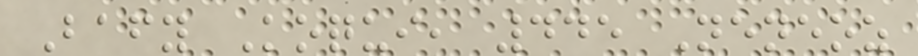Bafy Koqui, 445 Neneoz
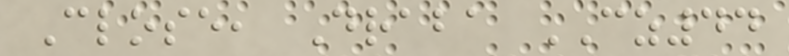Close, Draba CZ44
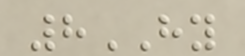8HY
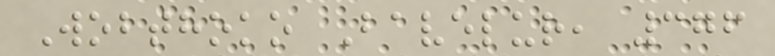Wobthoko Bavelur, 376
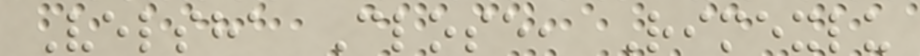Velsha Close, Rimexlu
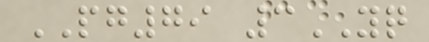PG79 3YQ
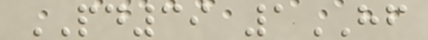PD39 1HF
